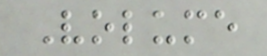Volume
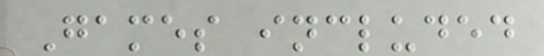Games included
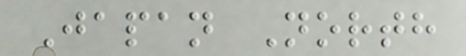Japan North
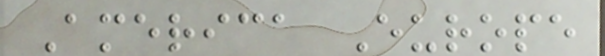America Europe
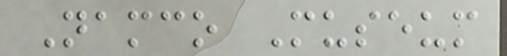Namco Museum
